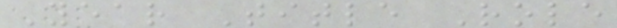Year Title Role
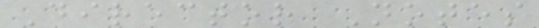Director Notes
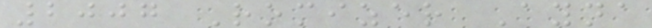2007 Romizer Ayna
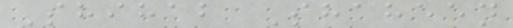Shihab Shaheen
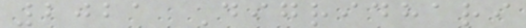2021 Digridhari
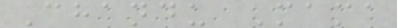Chandu Mama
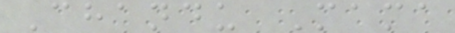Chandu Mama
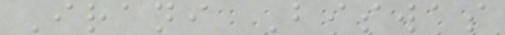Irani Biswas
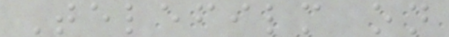Telefilm on
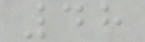48
